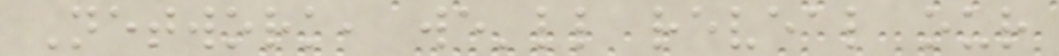Network, we'll reveal our
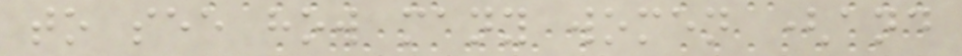to see how many women (and
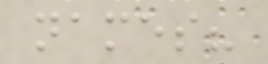names?
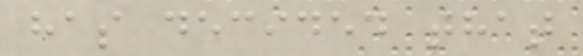has decided that
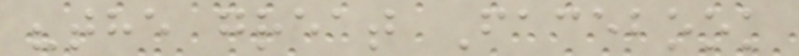"the great Facebook
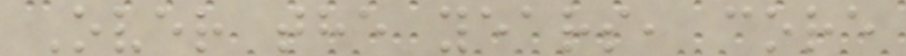Over the years, core
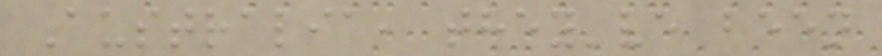Australia, they've been
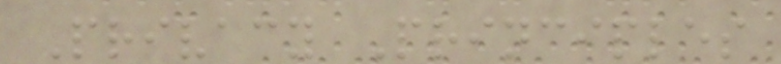Privacy Principles
